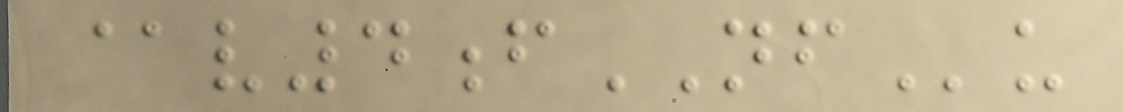@v4fNFu
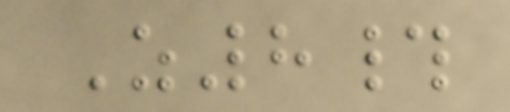Z8#
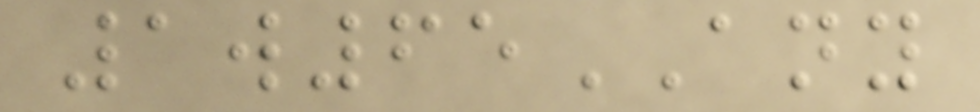1w65ANY
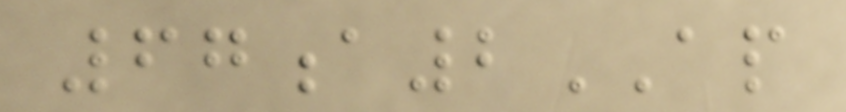67a2AP
